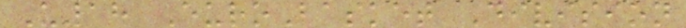U18 EuroBasket Division
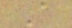A
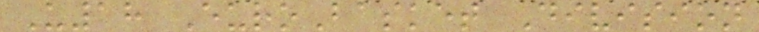U18 EuroBasket Division
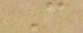C
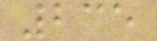235
